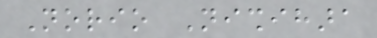Norio Nishihara
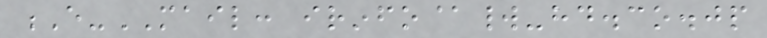E-MAIL: irinfo@world-hd.co.jp
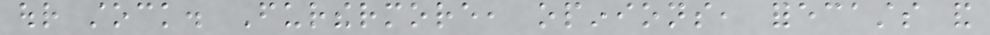our stock. Furthermore, opinions, forecasts and
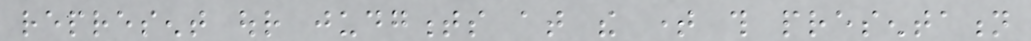represent our judgments at the time this presentation
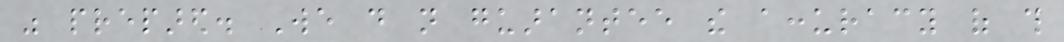was prepared. We do not guarantee the accuracy of this
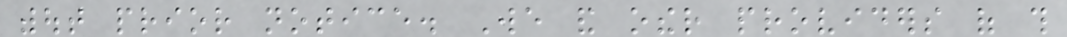without prior notice. We and other providers of this
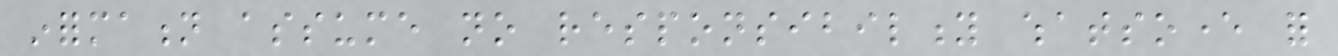information assume no responsibility whatsoever for
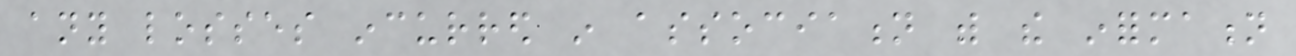any losses incurred in association with the information
